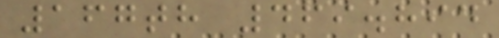167th 469.894
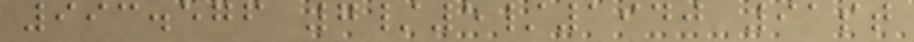993.576 7/5/1940 91st
